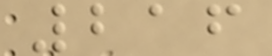216
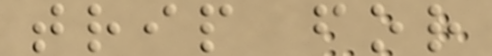trip for
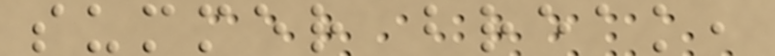summer break,
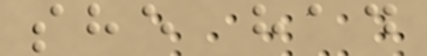she had
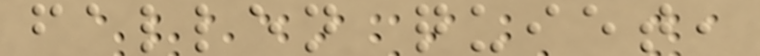fallen quiet,
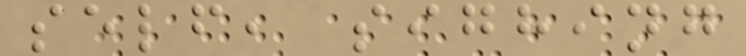self, sighing
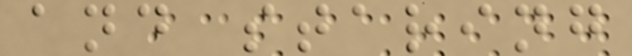and staring
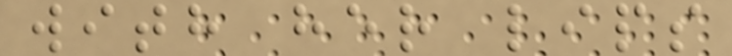with her lips
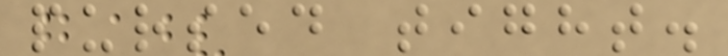pursed tight.
